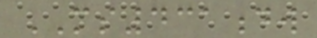MS431dw
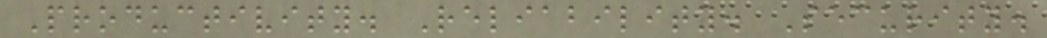Productivity. Reliability. Security.
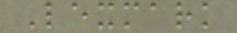Lexmark
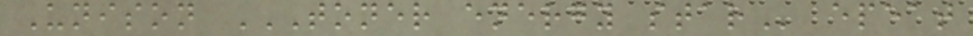Unison TONER ENERGY STAR epeat
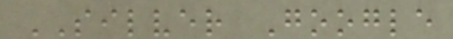SILVER Google
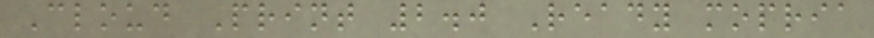Cloud Print 2.0 Ready mopria
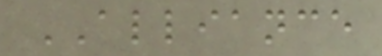ALLIANCE
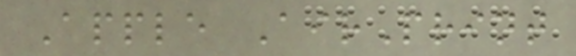Apple AirPrint
